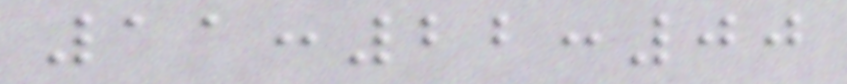11:22:00
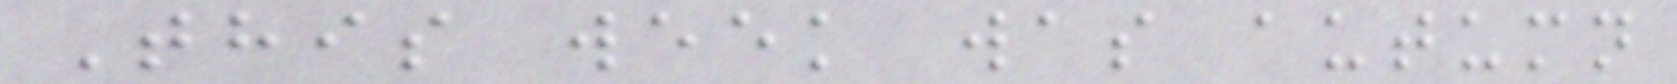This week was autumn
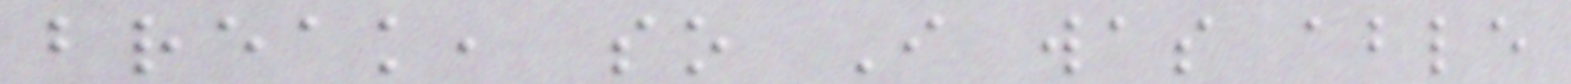break, so I was able
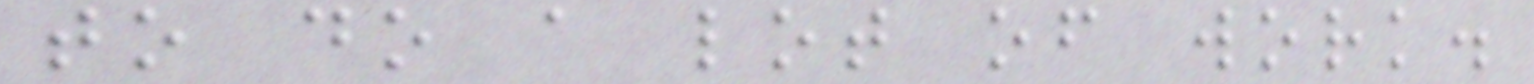to do a lot of work.
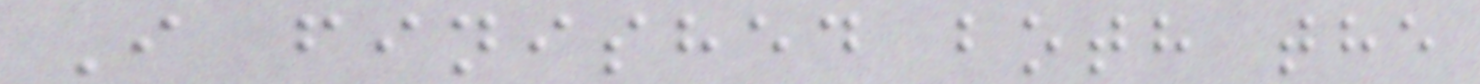I finished both the
